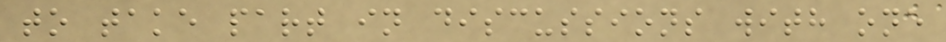to take part in discussions with one
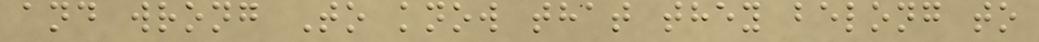and wrong To know that they belong to
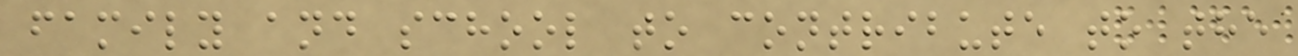family and school to contribute to the
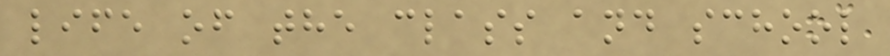life of the class and school
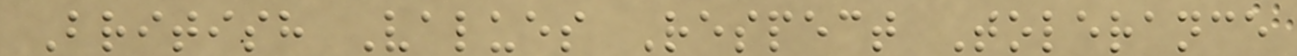British Values Respect Tolerance
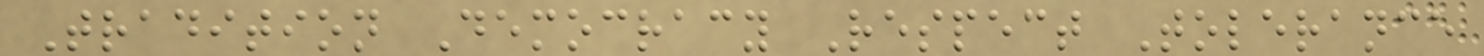Tradition Democracy Respect Tolerance
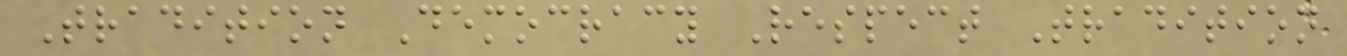Tradition Democracy Respect Tradition
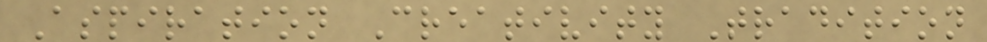Aspiration Creativity Tradition
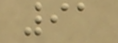91
